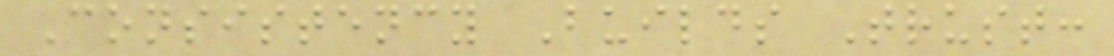Consistency Builds Trust:
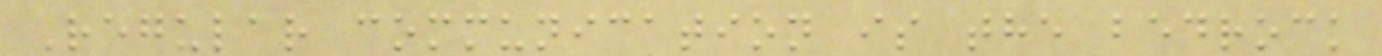Regular communication is the bedrock
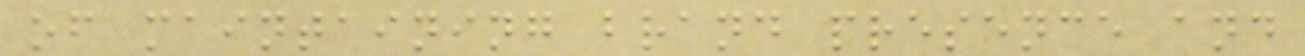of maintaining brand presence and
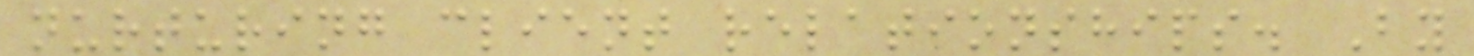nurturing client relationships. By
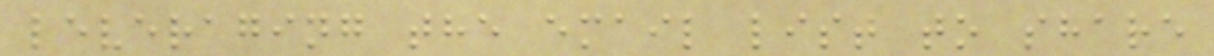leveraging the email list to share
